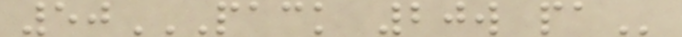50PACK 20W PA
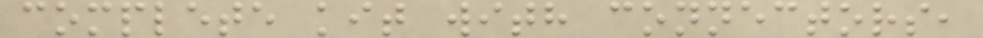complete kit with connectors,
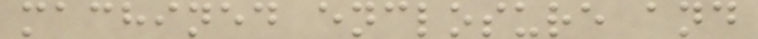machined enclosure and
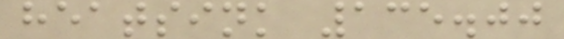heatsink 135.00
